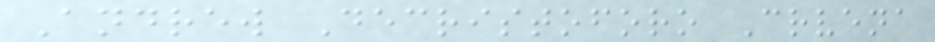Andrew Decristoforo Crvena
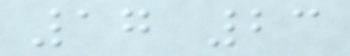17 23
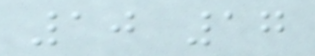10 17
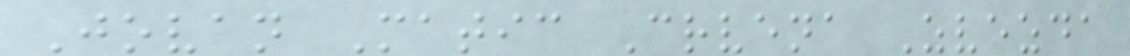Jovan Matic Crvena Zvezda
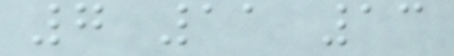7 11 13
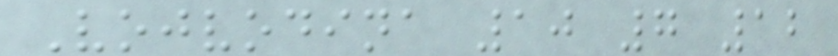Vojvodina 10 7 12
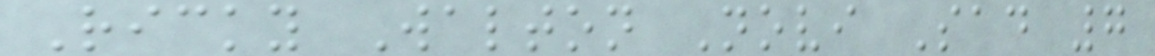Ricky Walton Novi Sad 7
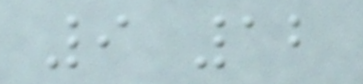9 12
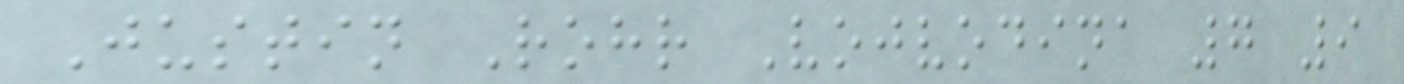Justin Rohr Vojvodina 7 9
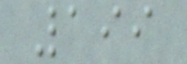199
